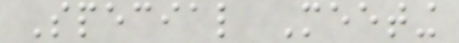Special Meeting
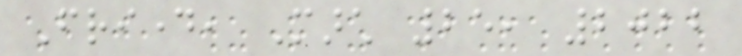Friday, March 25, 2022
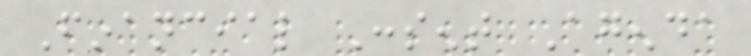Financial Consent Agenda
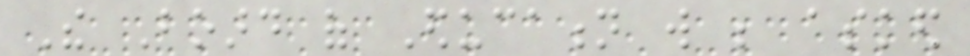The Board of Education will be asked
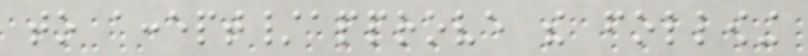to accept/approve the following
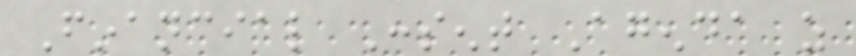Financial Consent Agenda as
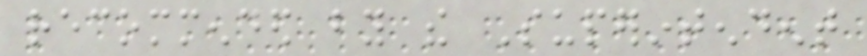recommended by the Superintendent
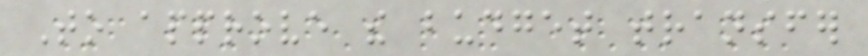To approve the budget transfer
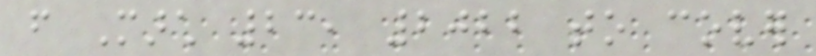from March 23, 2022 to cover
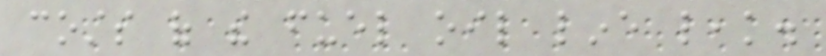costs of the fuel oil line leak.
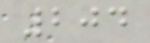204
